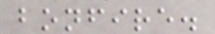bonfire.
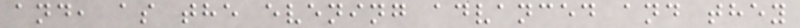and, as the evening advanced and they
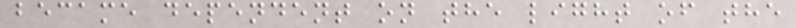became dependent on the light of the
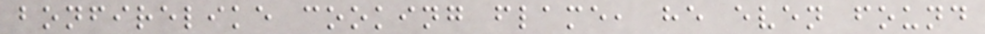bonfirelike cooking flame, he even found
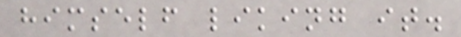himself liking it.
